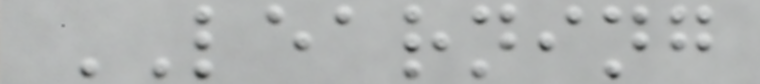LEARNING
